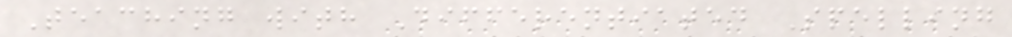Teaching with Differentiated Spelling
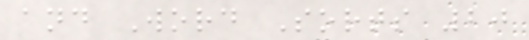and Word Sorts 20
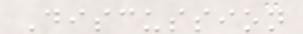Discussion
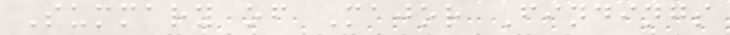Summary of Major Findings
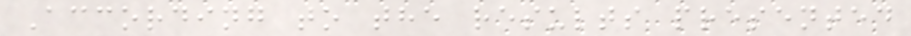According to the results presented
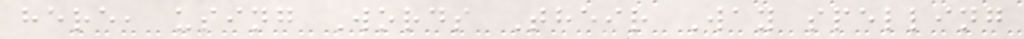here, using Words Their Way spelling
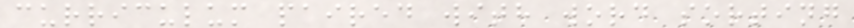curriculum paired with word sorting
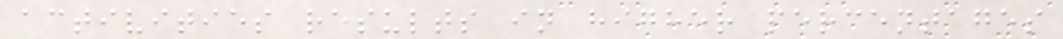activities results in higher percentages
